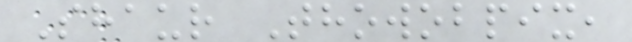Shaur Thowobpix,
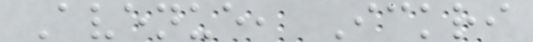Avenue, Ickri
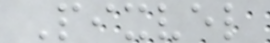Pixvel
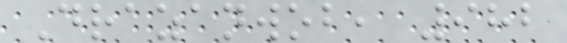Drazanwob, 982
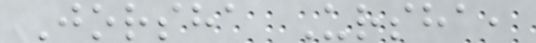Jorsha Ursha,
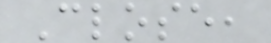Close,
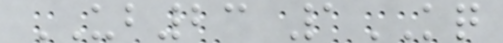UB23 1KQ
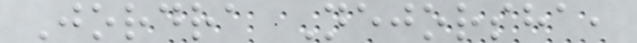Jordra Nejorsha,
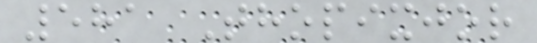581 Thopixjor
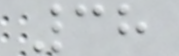38
